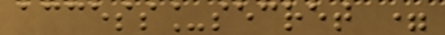access_secret =
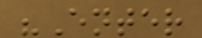"Enter
